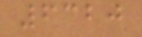6320
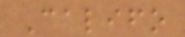Califo
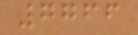7766
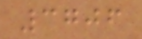3706
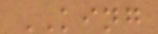KING
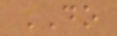DO
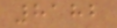8182
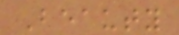Beauty
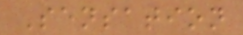Sensation
